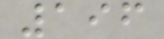196
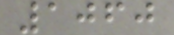1060
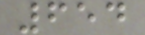654
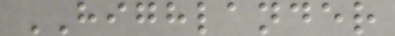HIGHLANDER
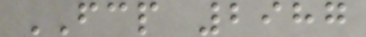FCP 2987
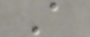A
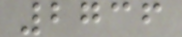2736
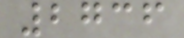2736
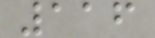116
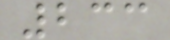233
